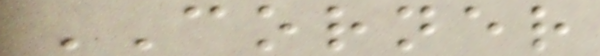CORNER
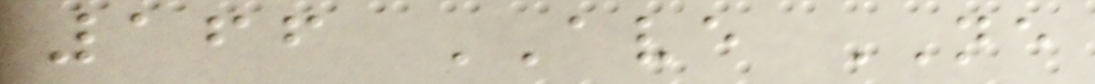166 AVE NE
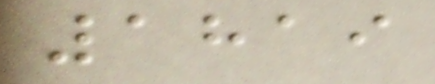1819
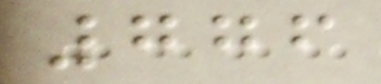776
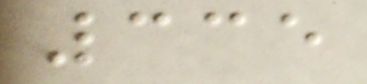335
